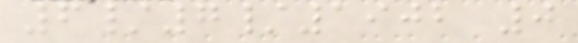6/7/1902 0
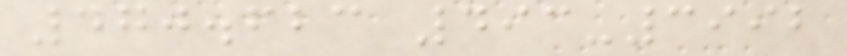470.623 493-3992
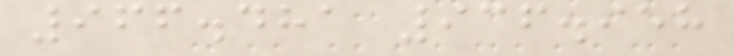966.481 936.958
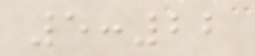5:22
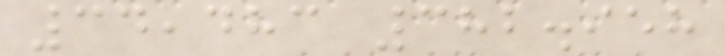34,483 382.958
